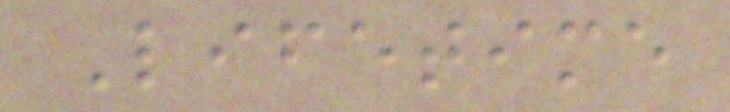Lifetime
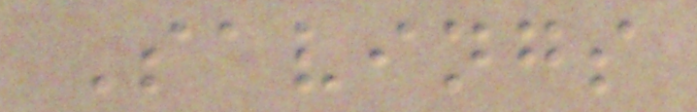Savings
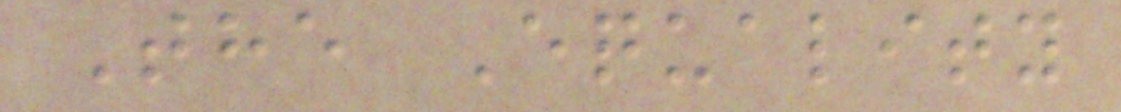The Equality
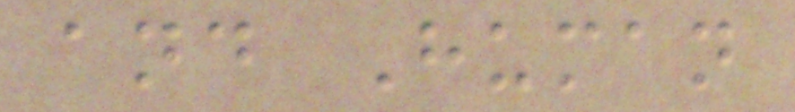and Human
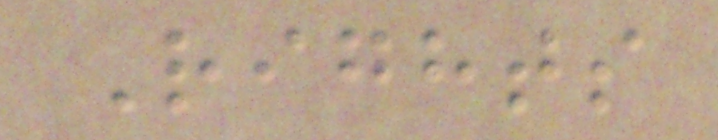Rights
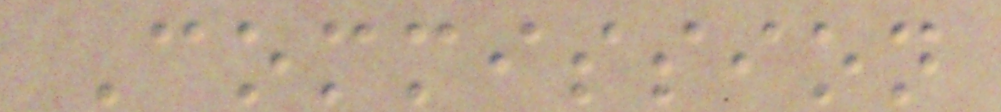Commission
